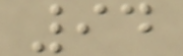94
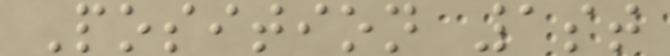Position 1st
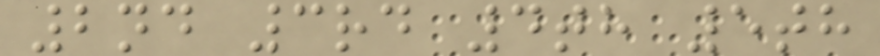2nd 3rd 4th 5th
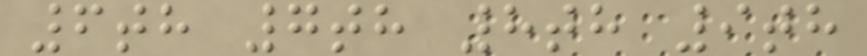6th 7th 8th 9th
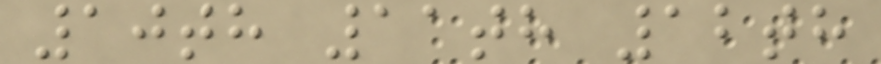10th 11th 12th
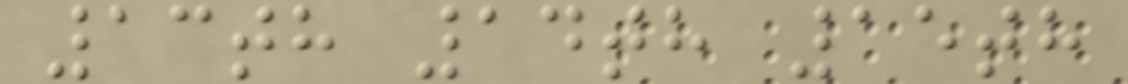13th 14th 15th
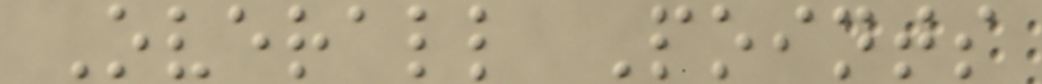Overall Points
